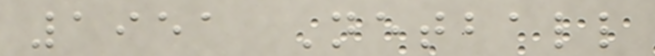1951 Netball
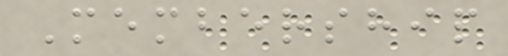Membership
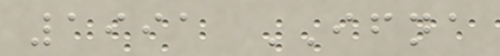1991 IFNA
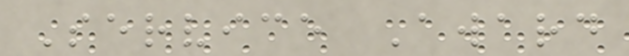Service Award
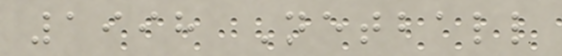1998 Netball
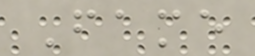Fame
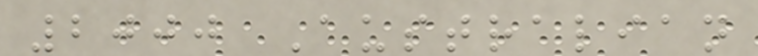2000 Australian
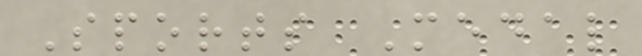Sports Medal
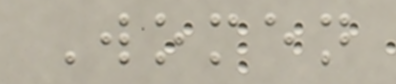Women
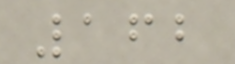162
